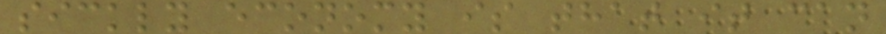sickly economy is that it can
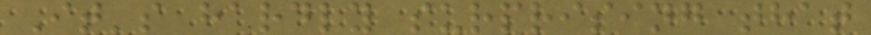It's hardly surprising that
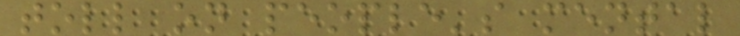toll on people's mental
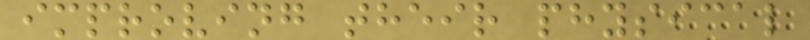improving their physical
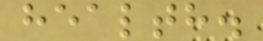health.
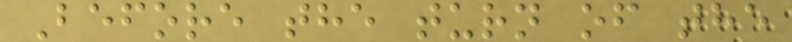Before the turn of the
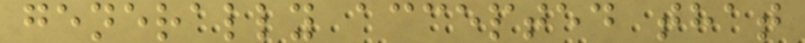generally accepted that
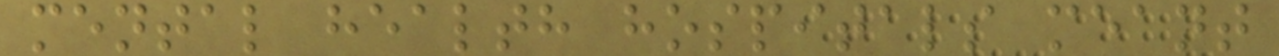mental health hospitals meant
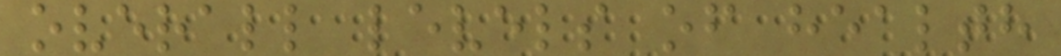overall levels of health
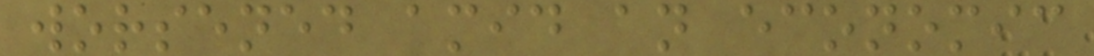worsened amid an economic
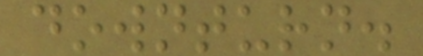downturn.
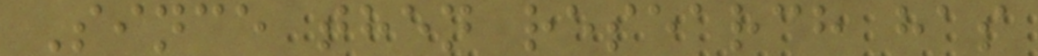Since then research has
